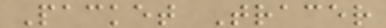Packet Tracer
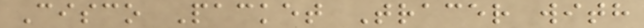Cisco Packet Tracer with
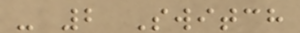- 2 Switch
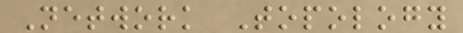Network Topology
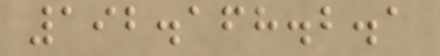192.168.2.1
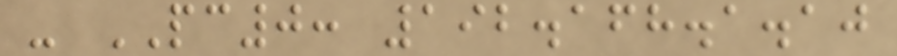- PC0: 192.168.1.10
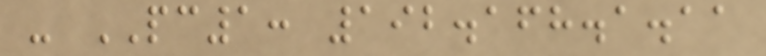- PC1: 192.168.1.11
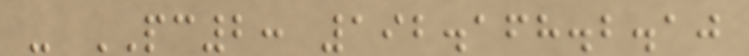- PC2: 192.168.2.10
